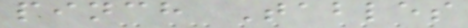pinch Tables
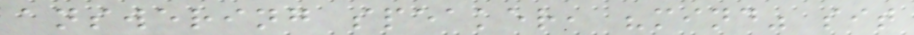answering speaker, "mind" sit
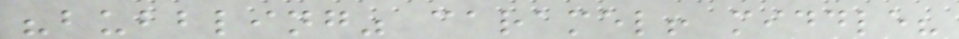"bubbling" caramel! middle?
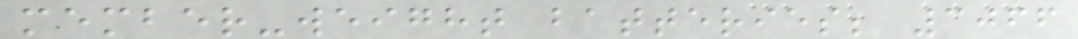member-weight batteries; 3066
